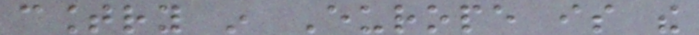country in Europe is the
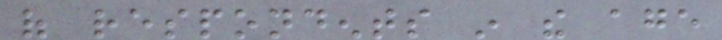of respondents in the age
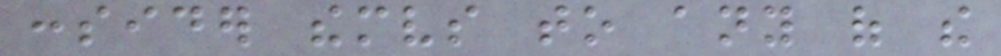consider themselves to any of the
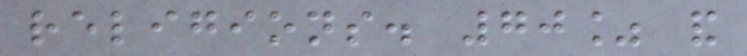religions. 70% and
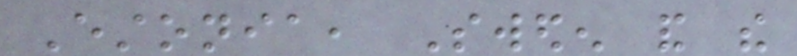Estonia, Sweden and the
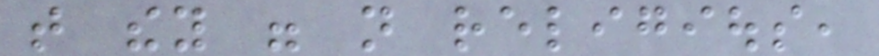that they were not religious,
